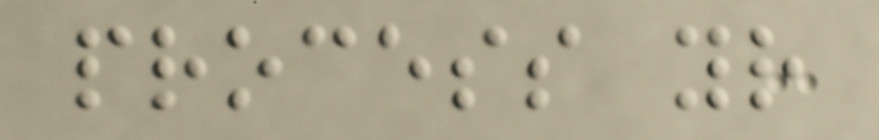process your
